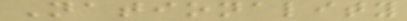Nationality
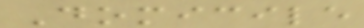Domicile
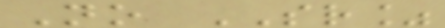No SR%
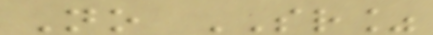No SR%
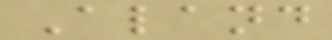Aland
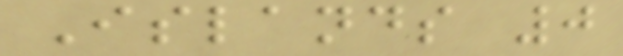Islands 0
